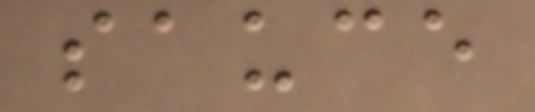sauce
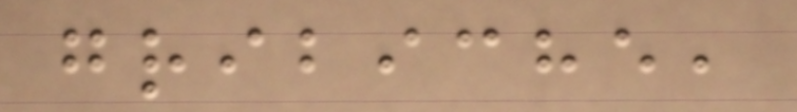gribiche,
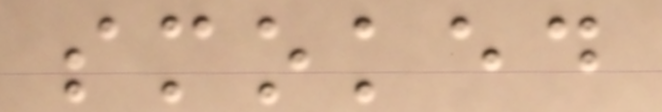smoked
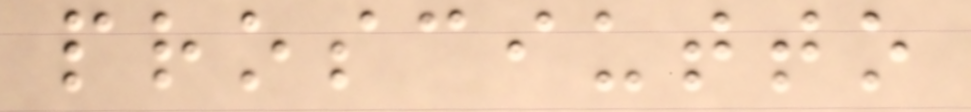prosciutto
